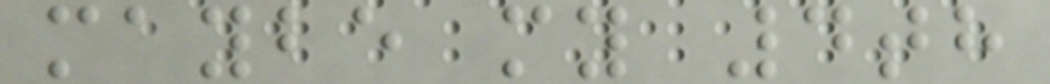maybe my 4th
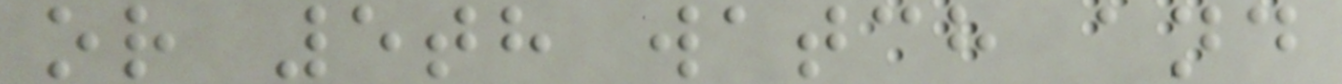or 5th watch and
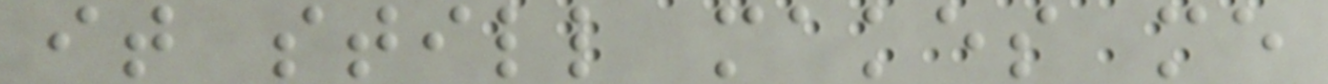it still makes me
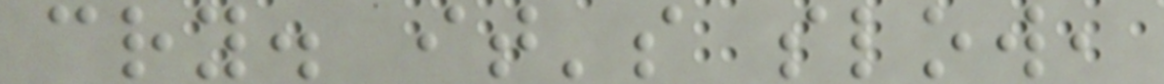cry. it's slow,
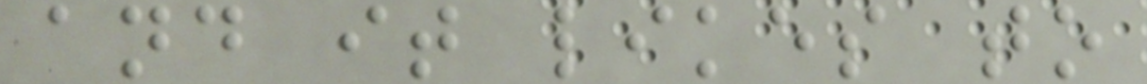and it likes to
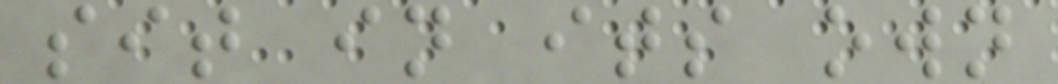sit in its own
